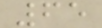65
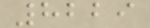8229
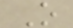O
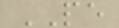PE
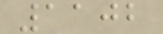1102
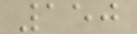150
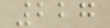227
